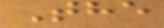The
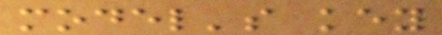model's key
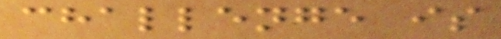challenge is
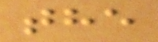the
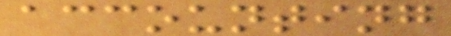accounting
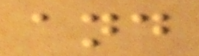and
